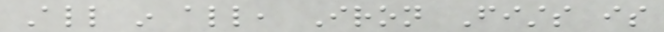All in all, Iron Fists is
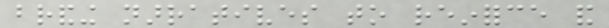branding narratives to reinforce and
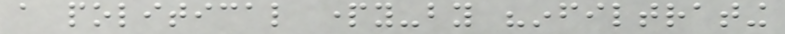a political party-by "infiltrating
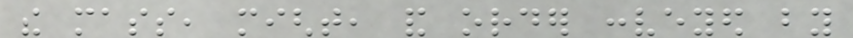the mass, might, and order conveyed by
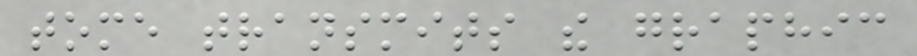tome transmits the graphic
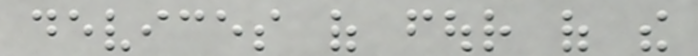devices of four of the
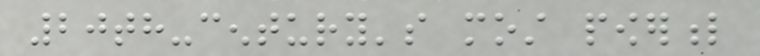20th-century's most powerful
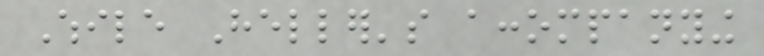While Heller's accompanying
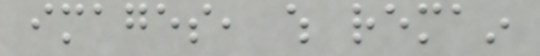images, which remain
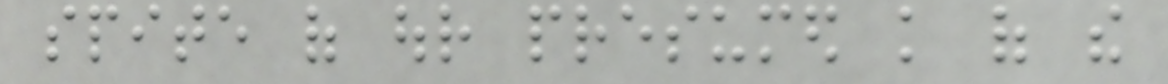spite of our presumed knowledge of the
